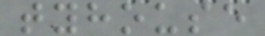tyhouse
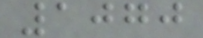1070
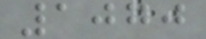1070
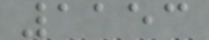1153
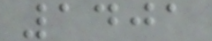1401
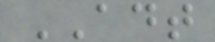ADT
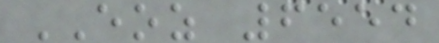EOZ 6554
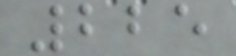225
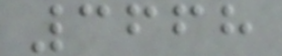3668
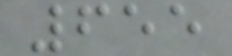655
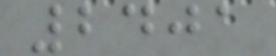2401
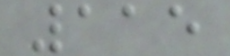115
